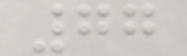77
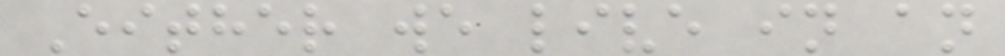Either we live in an
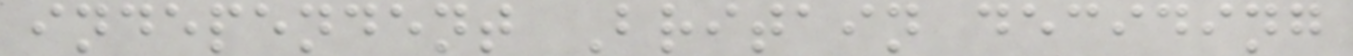independent Britain deciding
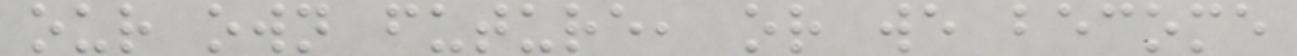our own future, or we become
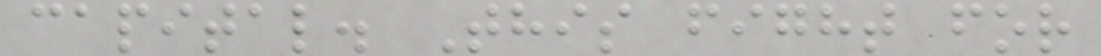capital. This fight for
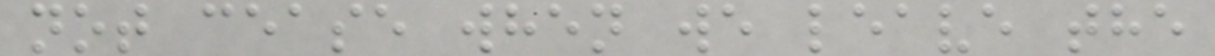not cease when we leave the
